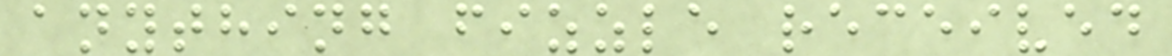anything fizzle received
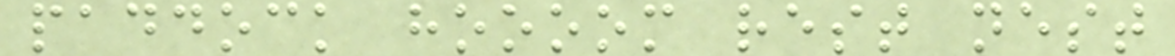paddock hoooom rest nest
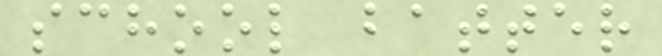school batter
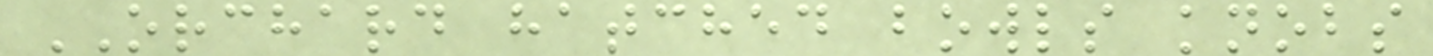ORCHARD hatched bowls knobs
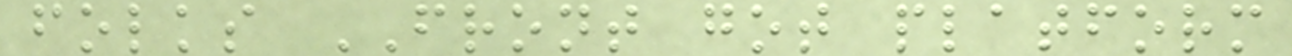folks FRONT got platform
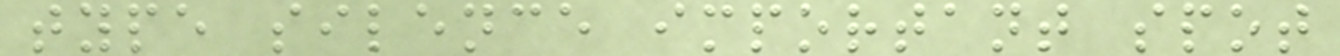type silence important spot
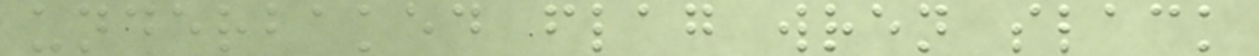underbaked flag wren slack
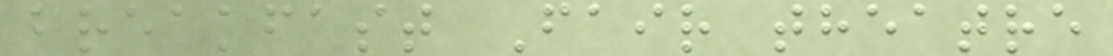breakfast Fair theatre
